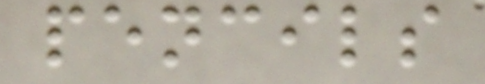pencils
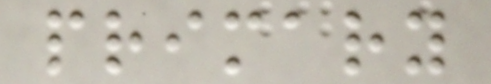primary
